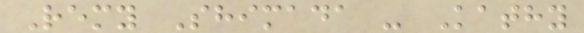Remy Shimada - Kathy
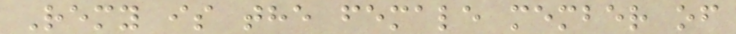Remy is the female member of
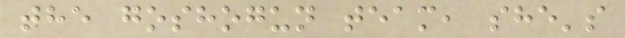the goshogun team, she's
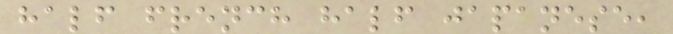half french half japanese,
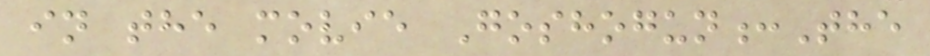in the movie Goshogun:The
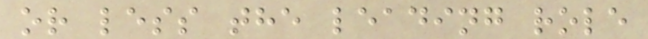or less the leading role
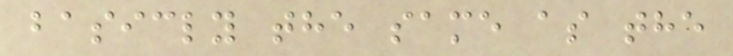basicly the same as the
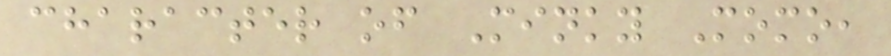character of Minky Momo,
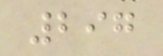297
